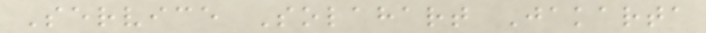Service Solahart Jakarta
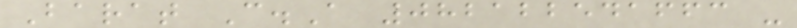Barat C.A 082122541663 -
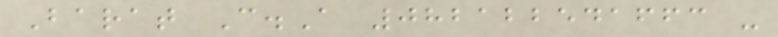Barat C.A 082122541663 -
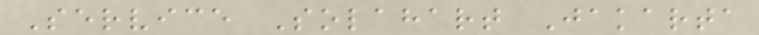Service Solahart Jakarta
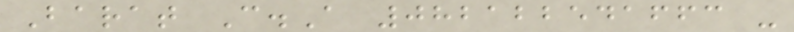Barat C.A 082122541663 -
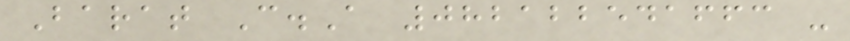Barat C.A 082122541663 -
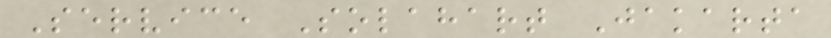Service Solahart Jakarta
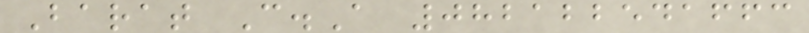Barat C.A 082122541663
